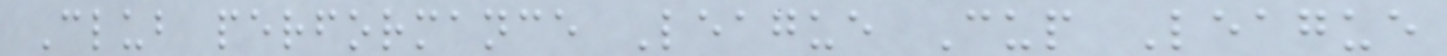Club performance League Cup League
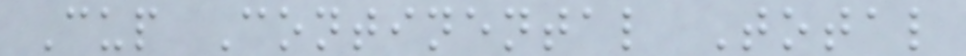Cup Continental Total
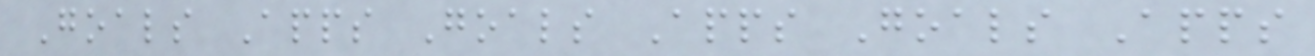Goals Apps Goals Apps Goals Apps
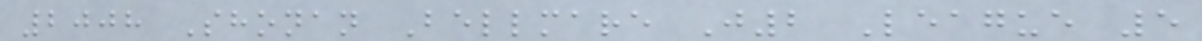2008 Shonan Bellmare J2 League 5
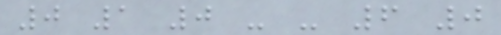0 1 0 - - 6 0
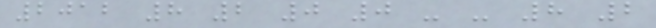2012 8 2 0 0 - - 8 2
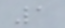1
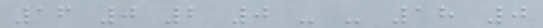16 0 2 0 - - 18 0
